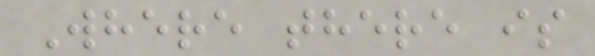Where there is
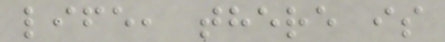life, there is
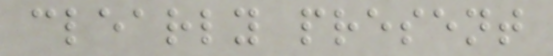clearly present
